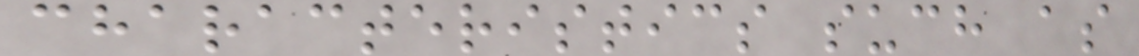characteristics such as
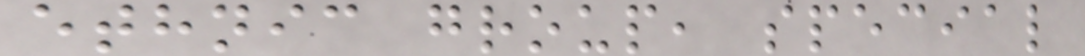ethnic group, special
